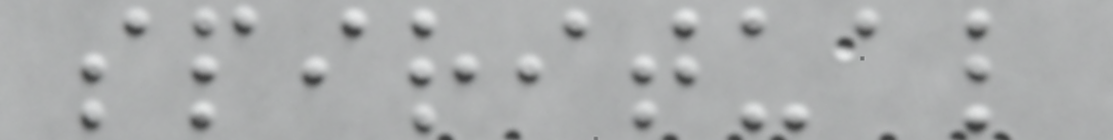spiritual
